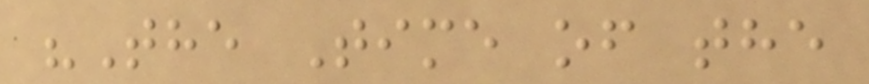"The Time of the
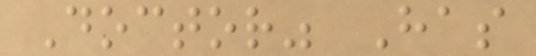Doctor" Has
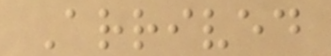Arrived
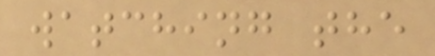watching the
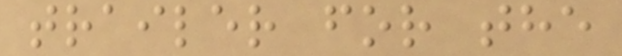trailer for the
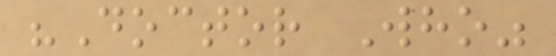"Doctor Who"
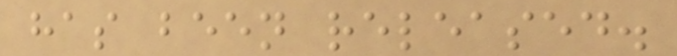has been released.
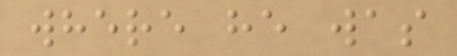where he was
